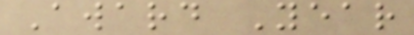Award Year
